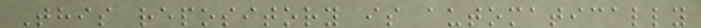This repository is automatically
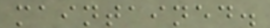maintained.
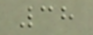38
